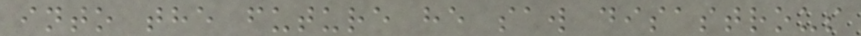into the future he saw disastrous
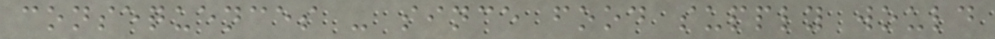consequences - since food supply would
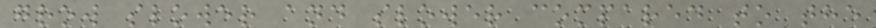grow slower and slower compared to the
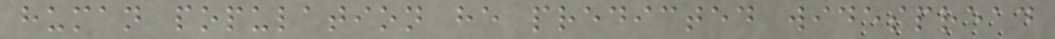human population he predicted widespread
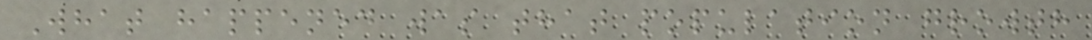What happened was that population growth
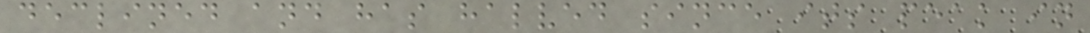declined and has halved since its peak in
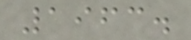1963.
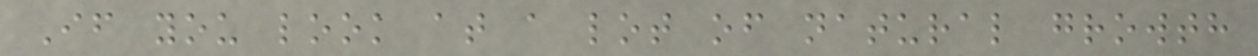If you look at a lot of natural growth
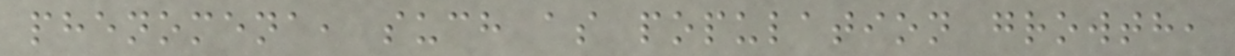phenomena, such as population growth,
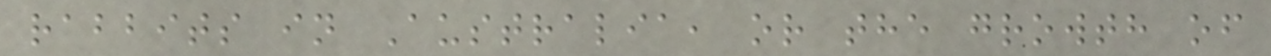rabbits in Australia, or the growth of
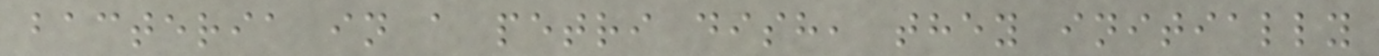bacteria in a petri dish, they initially
